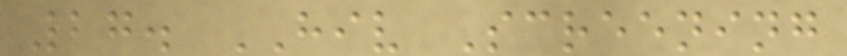27. HIV Screening
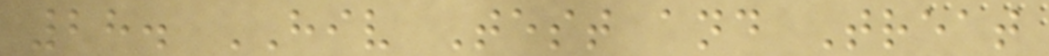28. HIV Test and Treat
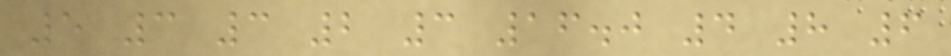5 3 3 2 3 16.0 4 8 6
